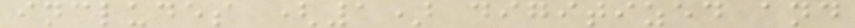includes (1) digitized and
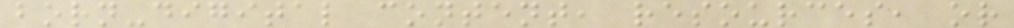born-digital content, resources, or
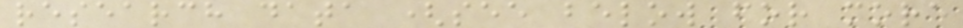research data (see below for more
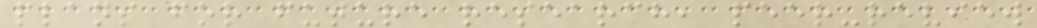plans for future research, peer-review
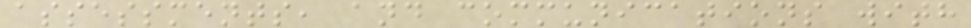assessments, and communications with
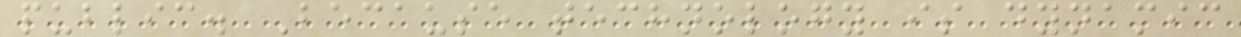public. Because technology is dynamic
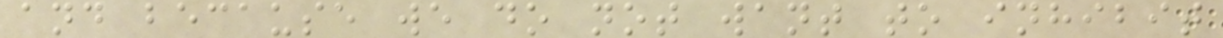and because we do not want to inhibit
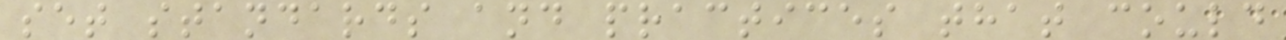set standards and practices that could
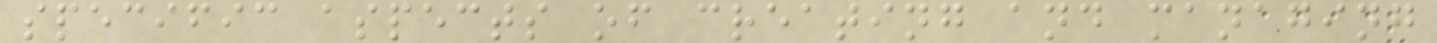specific aspects of creating and managing
